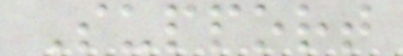Support
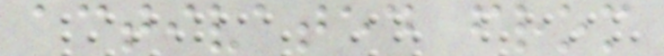activated from
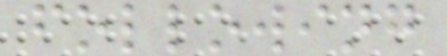following
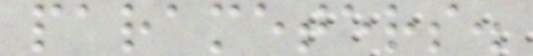parameters.
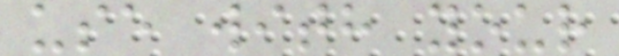use with your
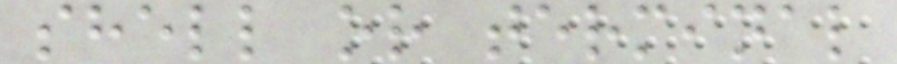shell or terminal
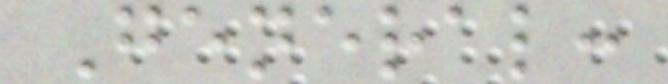General:
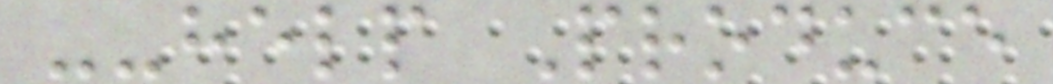--help Produce
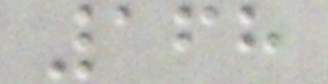168
